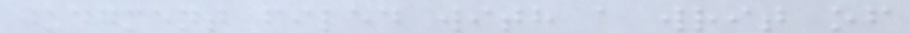judgment filed with a writ of
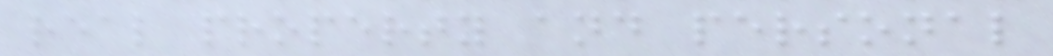real property and personal
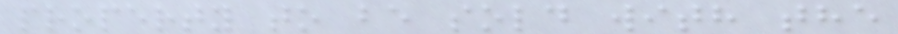property to be sold with the
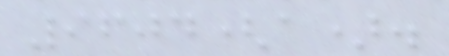9604(a).
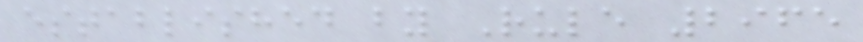established by Rule 2965
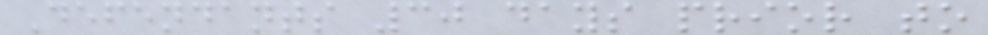Defendants 30 days prior to
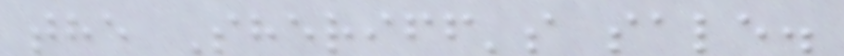the Sheriff's sale.
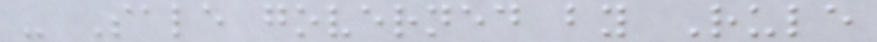- Sale governed by Rule
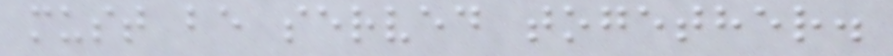must be served together.
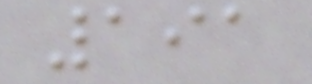191
